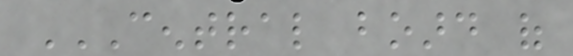CENTRAL BOARD OF
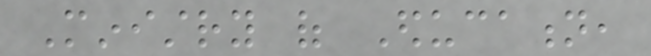Ministry of Education,
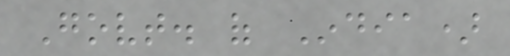Govt. of India)
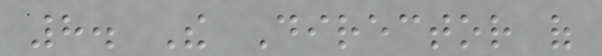8. The Director of
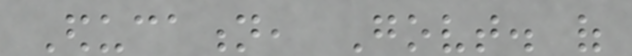Education, Govt. of
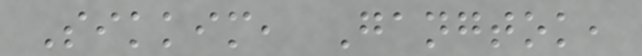Sikkim, Gangtok,
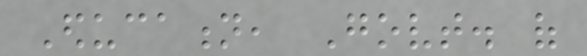Education, Govt. of
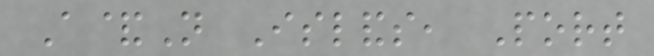A&N Islands, Port
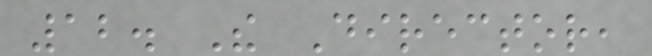12. The Director,
